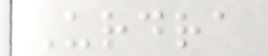Urdra
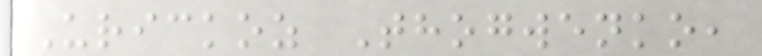Urickoz Thogwenko,
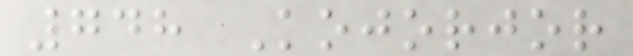748 Kojorjor
